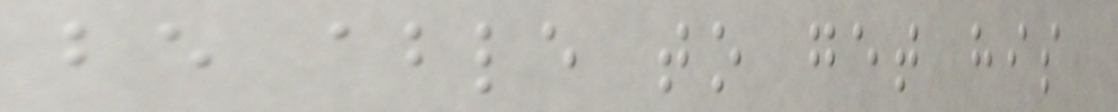be able to get his
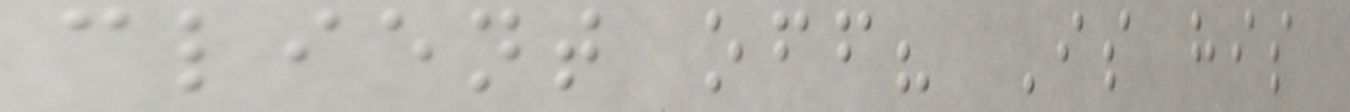client off? Is his
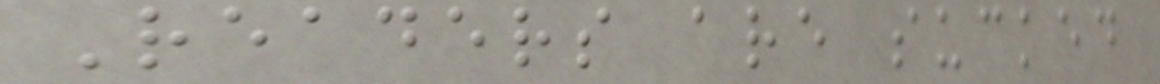Readers are sucked
